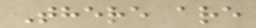There are
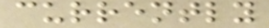currently
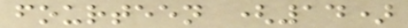fourteen (14)
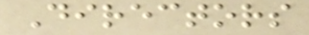Directors
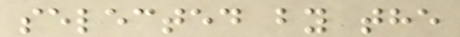selected by the
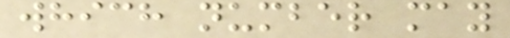which number may
